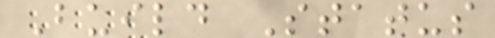Build Status
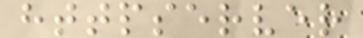httpserver
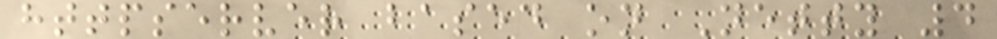httpserver based on Netty 4
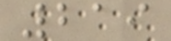219
